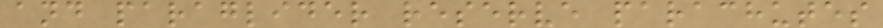and paraglider reserve parachutes
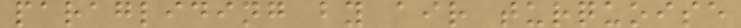paragliding by air turquoise
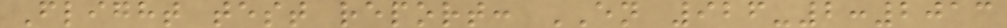Flight test report: EN 926-2:2013
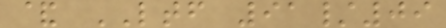& LTF 91/09
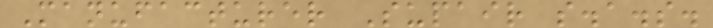Manufacturer Supair s.a.s.
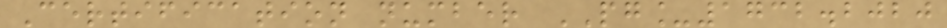Certification number PG_1732.2020
